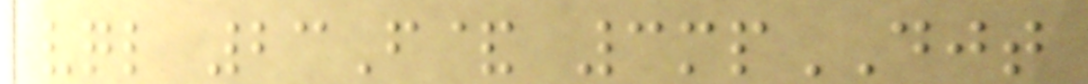vql 23F& 3mpDJT
